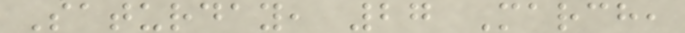Saturday, 27 March,
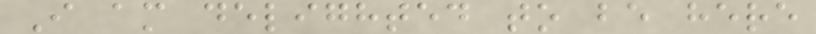I am delighted to be here
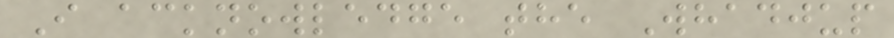I acknowledge the Whadjup
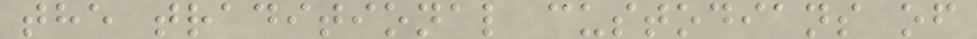the traditional custodians of
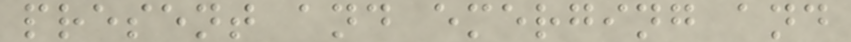present and emerging and
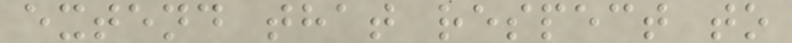extend that respect to
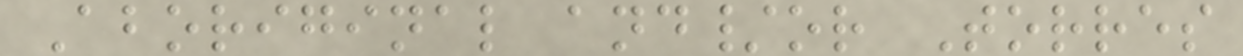Aboriginal and/or Torres
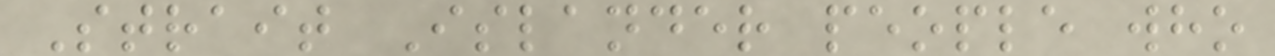Strait Islander people who
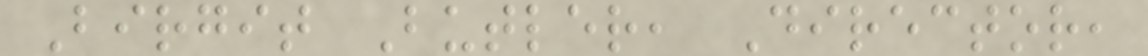Birgit Butler, Director,
